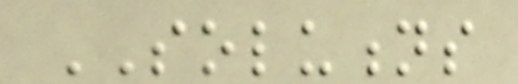SOLUTIONS
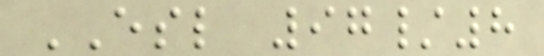ESL 97/8
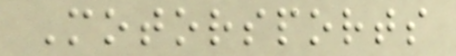Motorsports
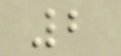2
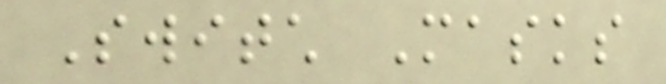Switch Masks
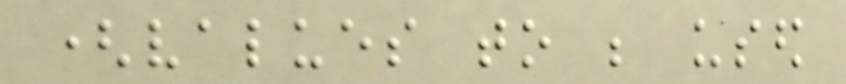(values to be used
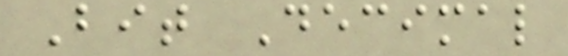Bit Decimal
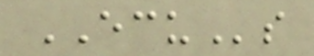ECUs
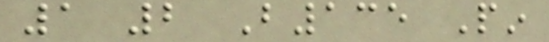1 2 B135 Pin
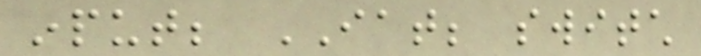input; IAT; switch
